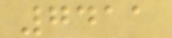7411
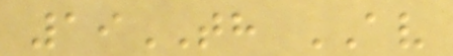19TH AV
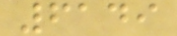6149
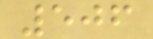506
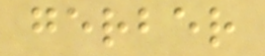gerber
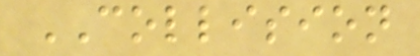COLLISION
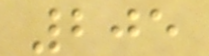205
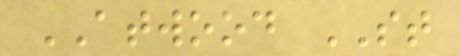ATWOOD ST
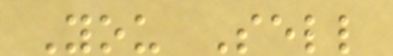You Sell
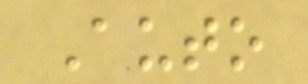Auto
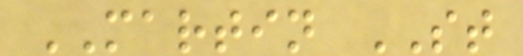MARTIN ST
